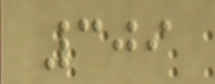309
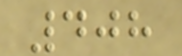408
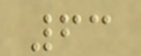63
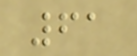61
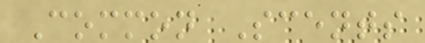Common Scents
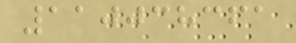110038361
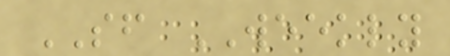SF WEEKLY
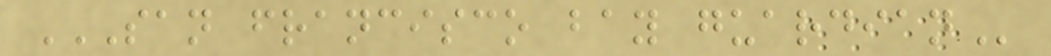SAN FRANCISCO BAY GUARDIAN
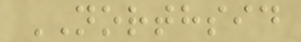NORTHSID
